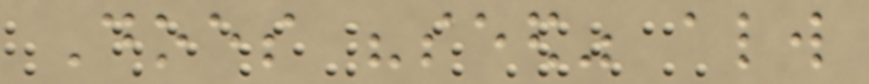Does "seed" always
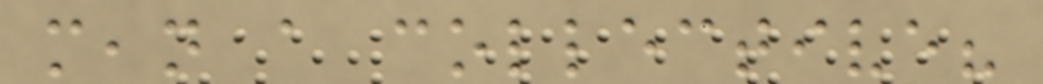mean a collective?
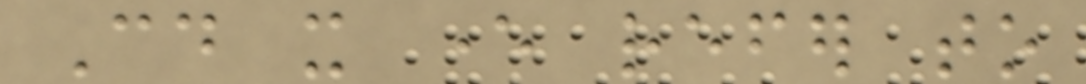Could it ever refer to
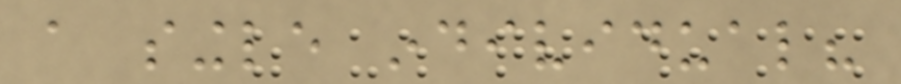a single individual?
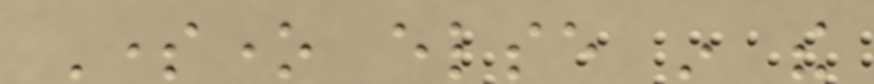Someone else in the
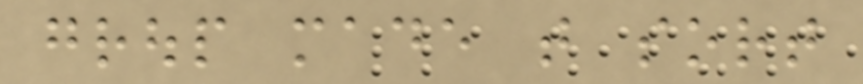group made that sort
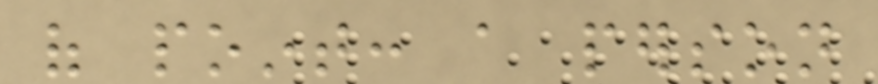of point: a person
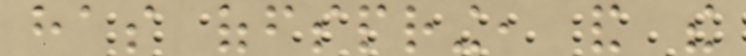has offspring, and the
